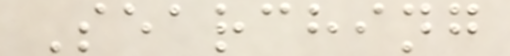Searching
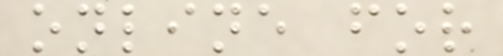online for
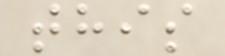this
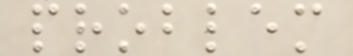problem
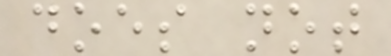does not
